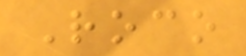Roco
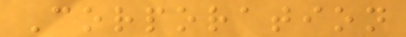Corporation
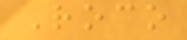Roco
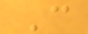C
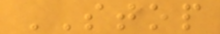STOP
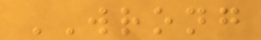WRONG
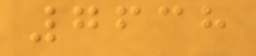7638
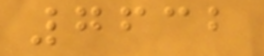7632
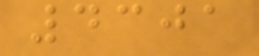4301
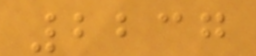2237
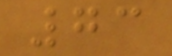73
